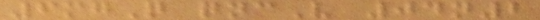6mgQ qncV 04n2
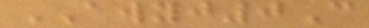AWYJ0C
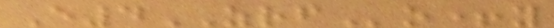E4ZRFo+y
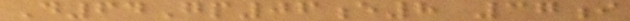D64Gp06e8 37i
